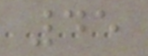45
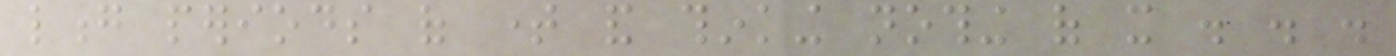long periods of time and thinking nothing of it . . .
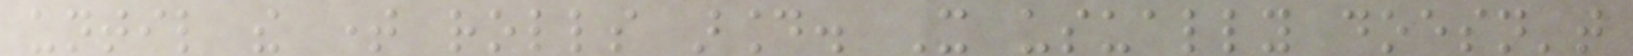until the time rolls around. It usually doesn't
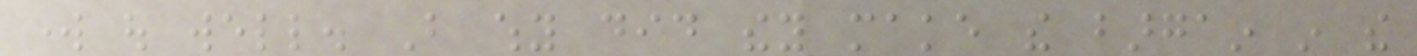work out well. But why did they make the bargain in the
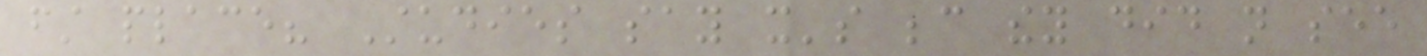first place? Studies say it's because they did not see
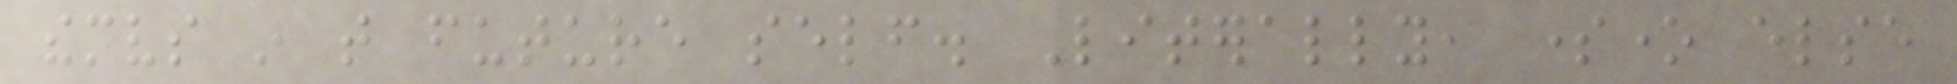themselves in that future self. Literally, someone else
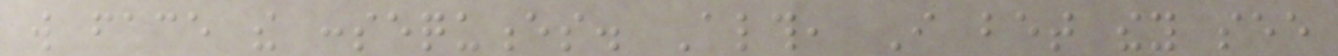will face the consequences. Although, I bet they see
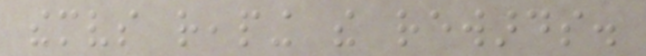themselves reaping the rewards.
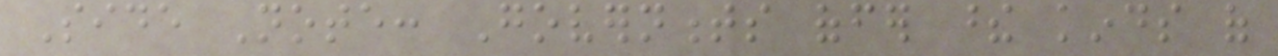Side Note: Governments offer these kinds of
